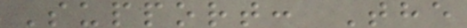Support: The
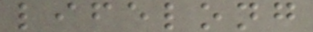lifelong
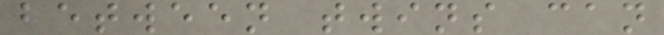between twins can
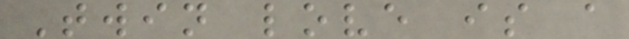Twin love is a
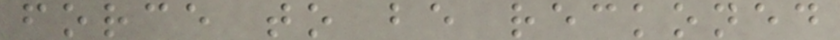force to be reckoned
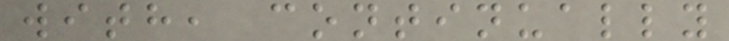with, continually
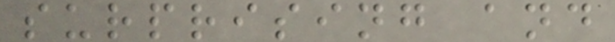surprising and
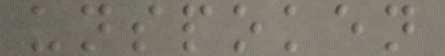unspoken
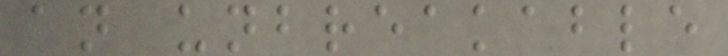an unbreakable
